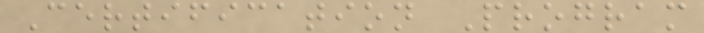Certification Program
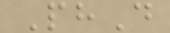PhD
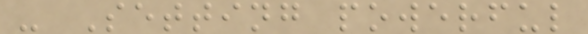- Setting powerful
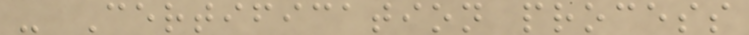- Certification process
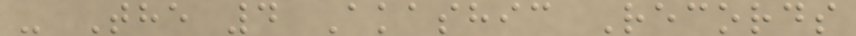- The 4 Akashic Records
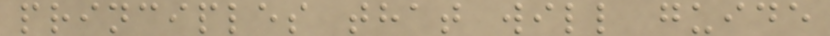principles that will guide
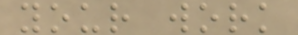your work
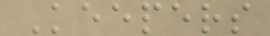Keepers
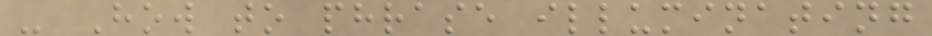- How to phrase illuminating
